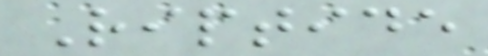Riptide
